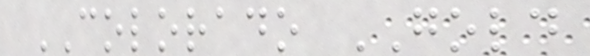COLORADO GOLD
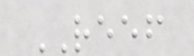REEF
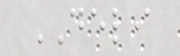DELI
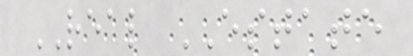REAL ESTATE
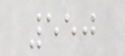550
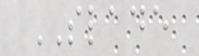SLADE
